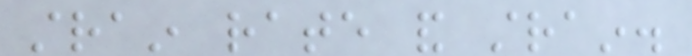strain rate and strain.
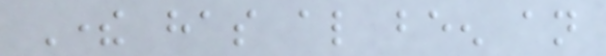There has also been an
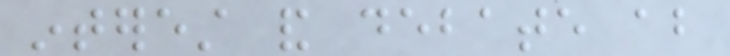interest and debate about
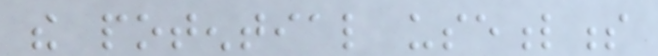the potential usefulness
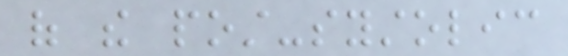of the post-systolic
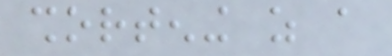shortening as a
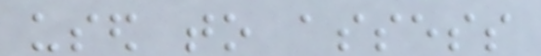used to assess
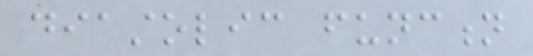diastolic function
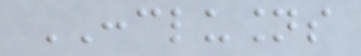CONCLUSIONS
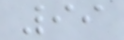99
